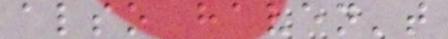also haven't
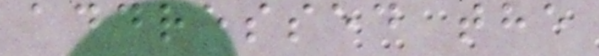addressed the
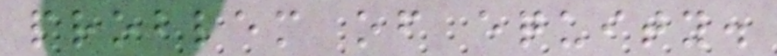problem of equity.
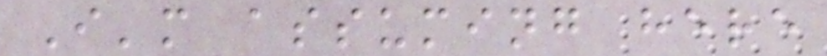I'm assuming here
